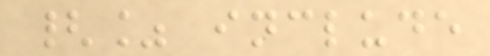{% include
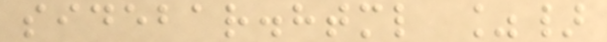sidebar.html %}
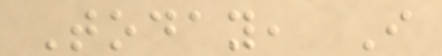Today, I
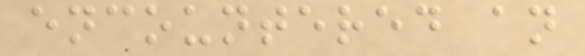encountered an
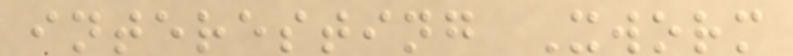interesting Xworm
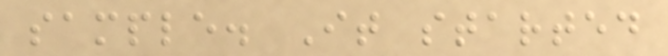sample. It started
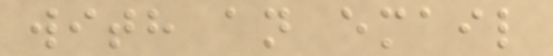with an email
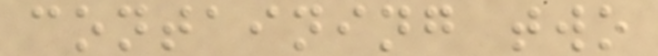containing two
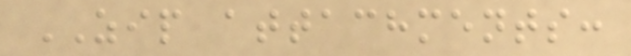ZIP attachments:
